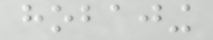hobajing
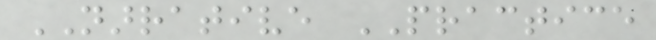NARRATIVE PRACTICE
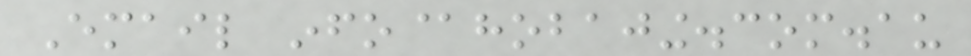Email info@hobajing.com.au
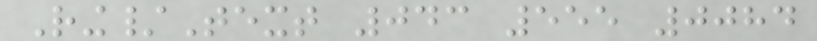Ring/Text 043 555 0084
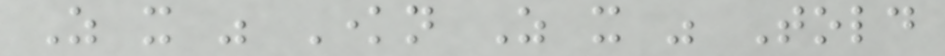As it was Known As it was Told
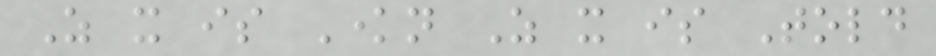As it is Known As it is Told
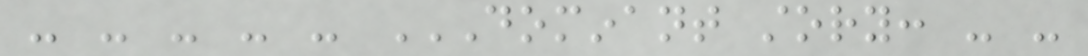- - - - - DOMINANT STORY: - -
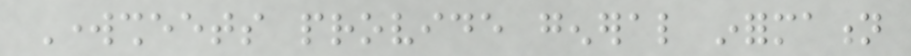Worksheets provide general information
